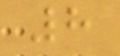8
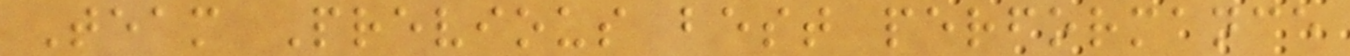Team Previous best performance
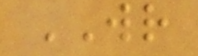WR
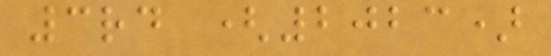3rd (2023)
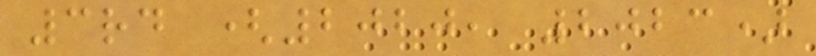3rd (2020, 2023)
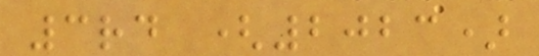3rd (2023)
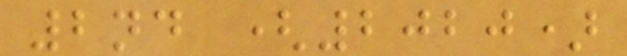2nd (2020)
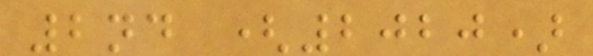2nd (2020)
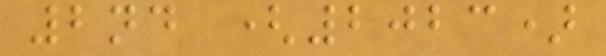2nd (2023)
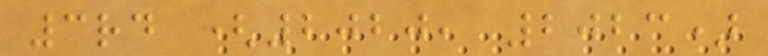3rd (2020, 2023)
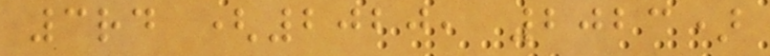3rd (2020, 2023)
